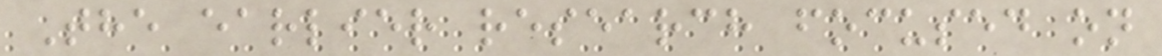The earlier research focused on
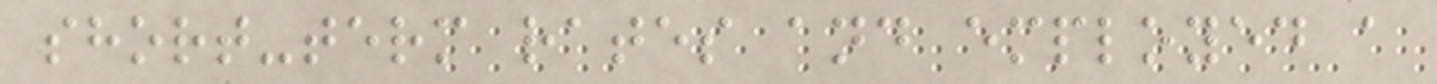short-term rates and employed a
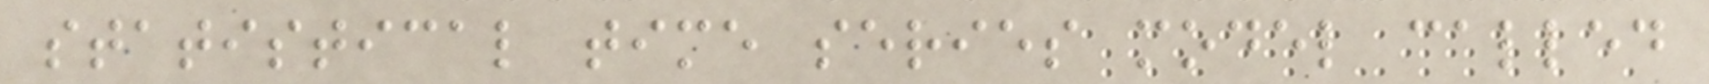statistical time series model called
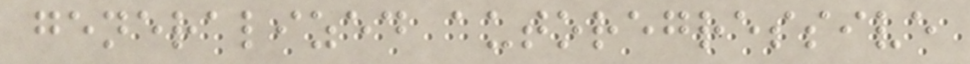generalized autoregressive
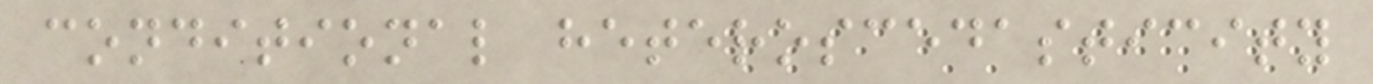conditional heteroscedasticity
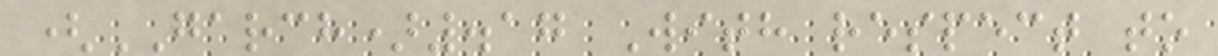(GARCH).17 With respect to
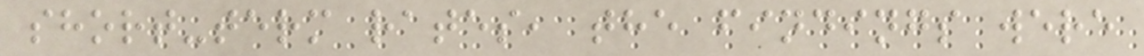short-term rates, the findings were
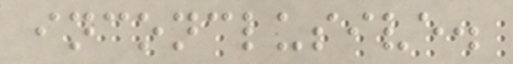inconclusive.
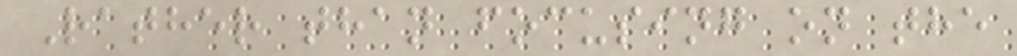Rather than focusing on the
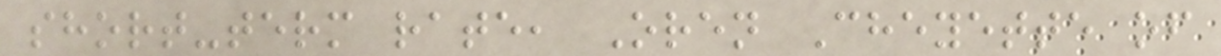short-term rate, Oren Cheyette of
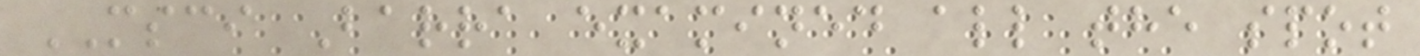MSCI Barra examined all the spot
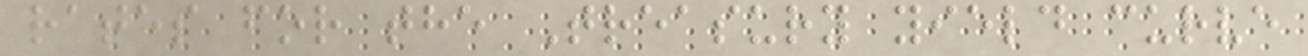rates for the Treasury yield curve
